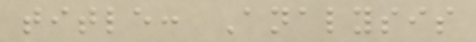title: Analysis
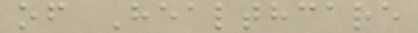of Healthcare
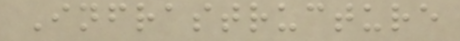Infrastructure
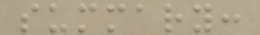summary:
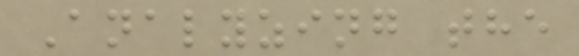Analyzing the
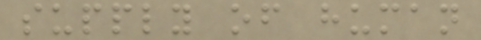supply of human
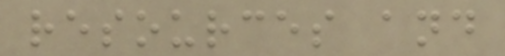resources and
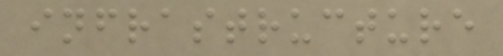infrastructure
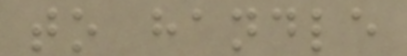to handle
